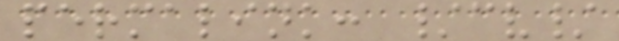permalink: /cv/
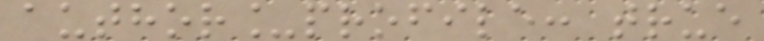author_profile: true
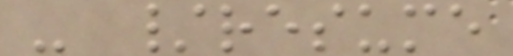- /resume
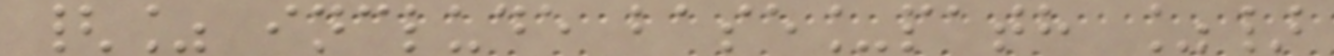{% include base_path %}
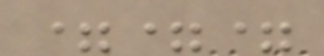===
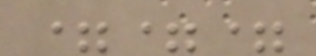===
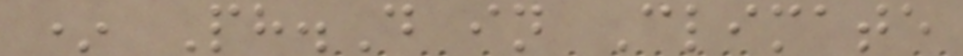* Ph.D in Climate
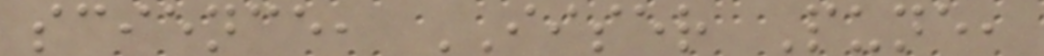science, IISER Pune,
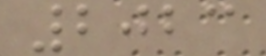2023
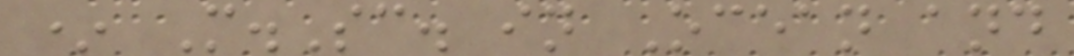* M.Sc. in Ocean and
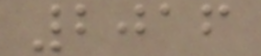2016
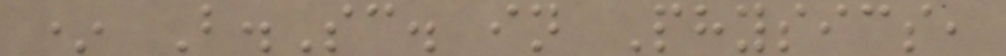* B.Sc. in Physics,
